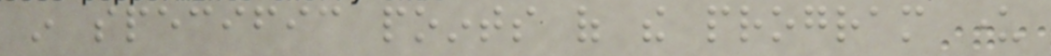in specific points of the program under
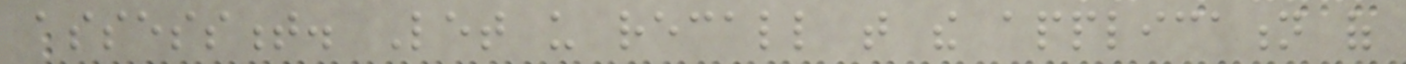assessment. Let us recall that the application of
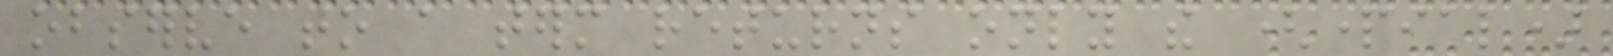observe to a term returns only the (partial)
